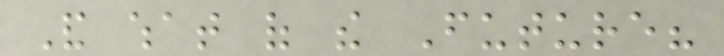And what of the Future?
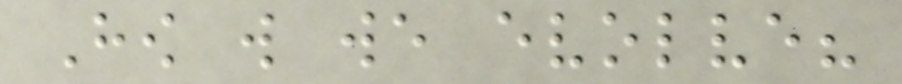How will we evolve?
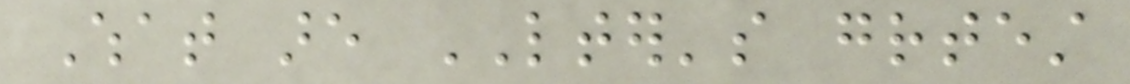What are LTER's greatest
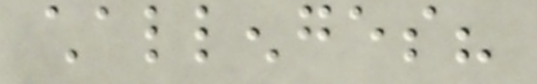challenges?
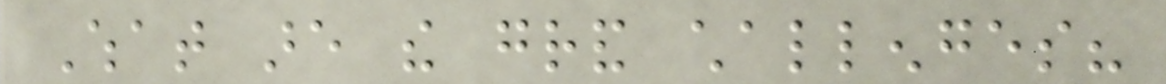What are the grand challenges?
